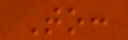To:
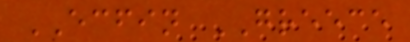ECFIN GREECE
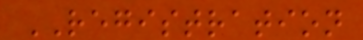REGISTRATION
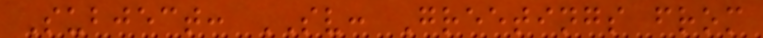Subject: SV: Greetings from
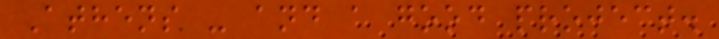Athens - and a good project.
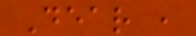Dear ,
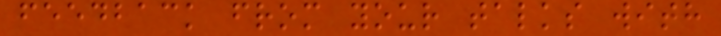feedback from your talks with
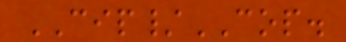CIP/COP.
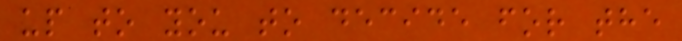up to you to decide for the
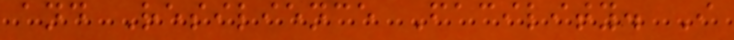and Resilience Facility. I
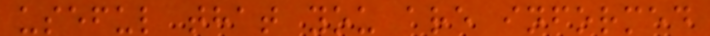useful that you are informed
